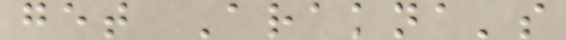get Arakna's
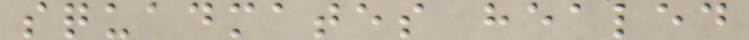squadmates healed
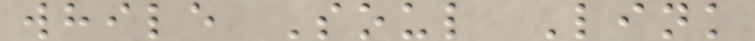while Soul Link
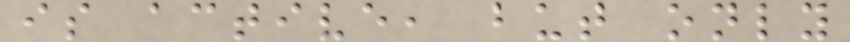is active, but only
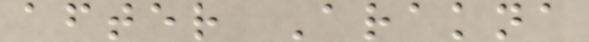after Arakna
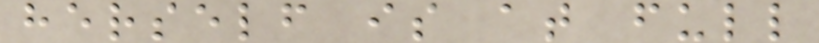herself is at full
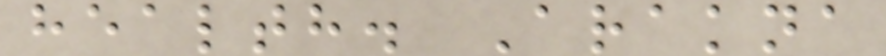health. Arakna
